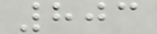803
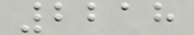2218
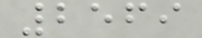2569
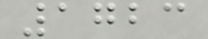1723
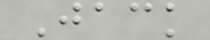Jack
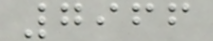7966
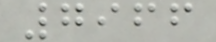7966
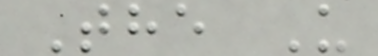The U
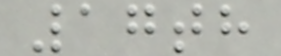17th
